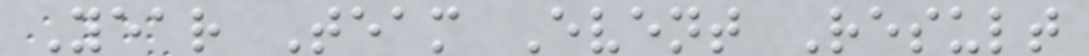Year Team Event Result
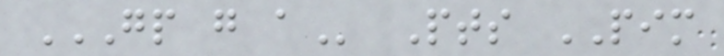GP G A Pts PIM
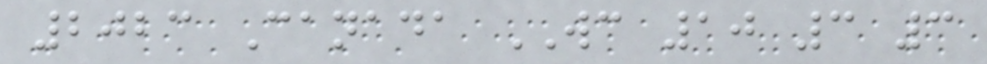2023 Canada WC 10 3 3
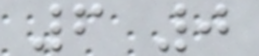6 0
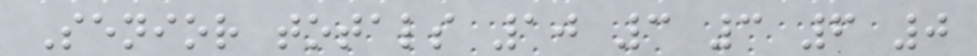Senior totals 10 3 3 6 0
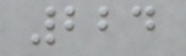224
